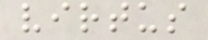virtus
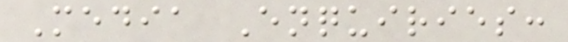Media Enquiries:
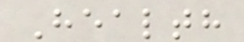Health
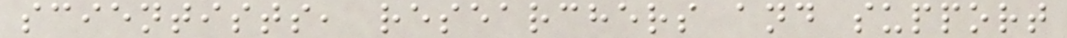scientists, researchers and support
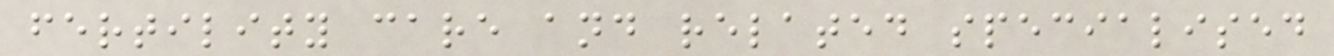fertility care and related specialised
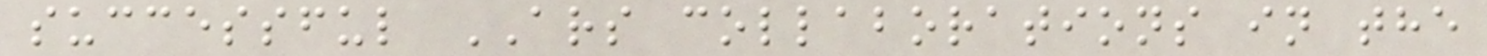successful ARS collaborations in the
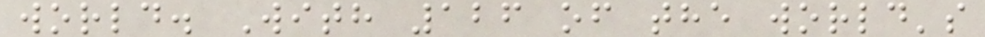world. With 126 of the world's
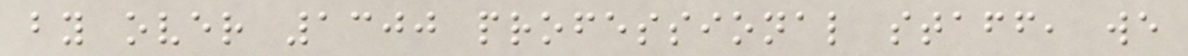by over 1300 professional staff, we
